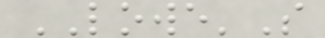LOWE'S
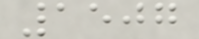1507
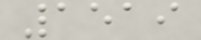1519
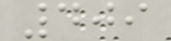409
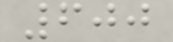600
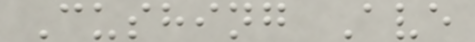Cushing Ave
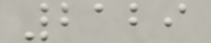2129
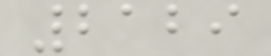2129
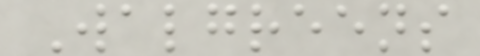Walgreens
